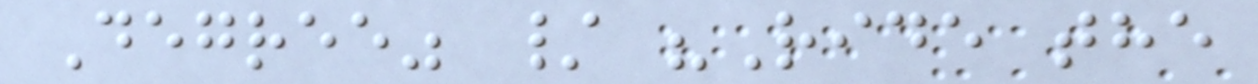Degree" / "Ride the
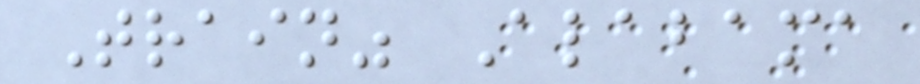Train" Alabama
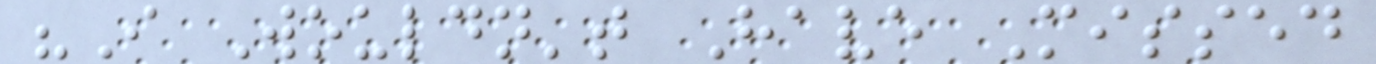"I Wouldn't Have Missed
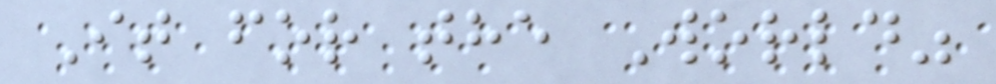It for the World"
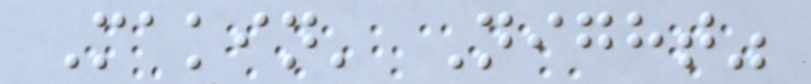Makin' Night"
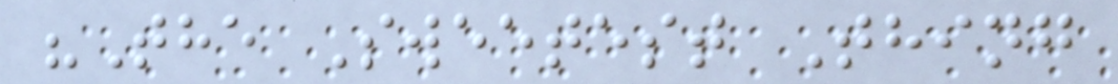"The Sweetest Thing
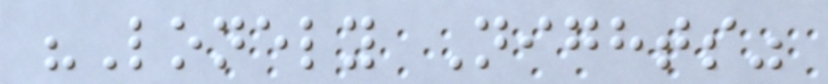"Lonely Nights"
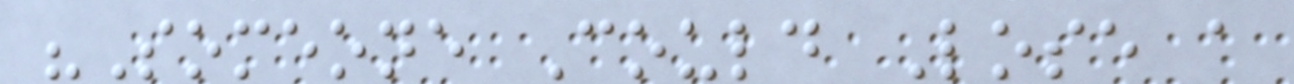"Someone Could Lose a
